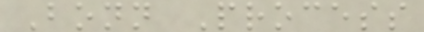Bonn Process
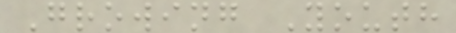Growing Youth
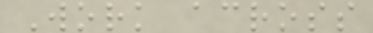Work across
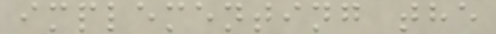implementing the
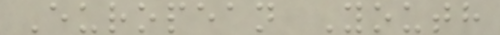European Youth
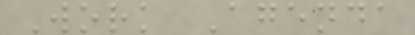Work Agenda
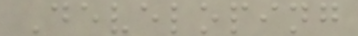Developing
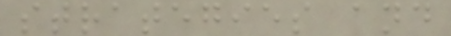strategies and
